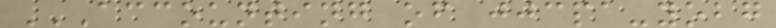ACCOUNTING OF JJCPA-YOBG
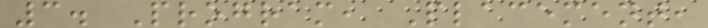3. Program, Placement,
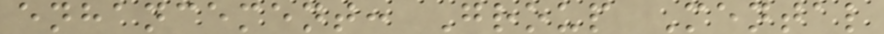enhancement: Group Mental
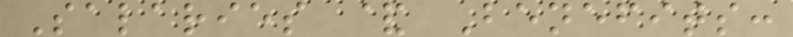Salaries & Benefits:
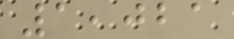1,021
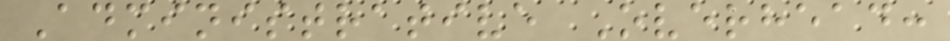Administrative Overhead:
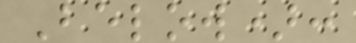Below):
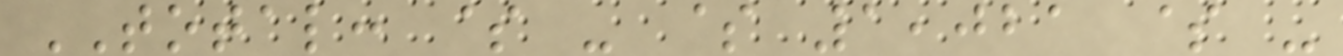TOTAL: $ - $ 1,021 $ -
